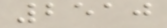2510
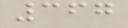367
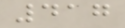417
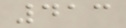413
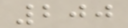200
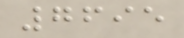7695
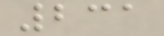231
